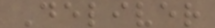Deliver
